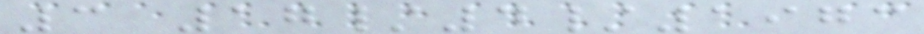3 17/4/1973
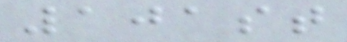101st
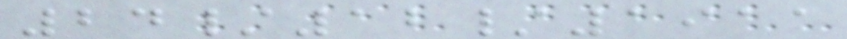24/12/1911
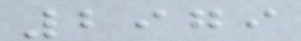2979
